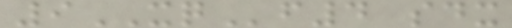9XQf4 sdx
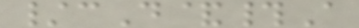/cD&#A
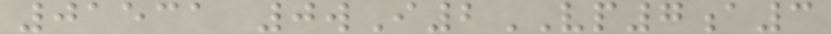01531 0wI2VP7a3
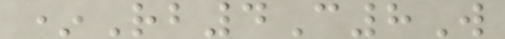*Rb4C8W
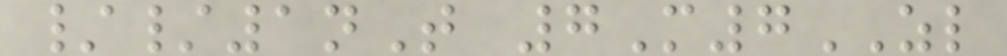//1nT 7M7ZL
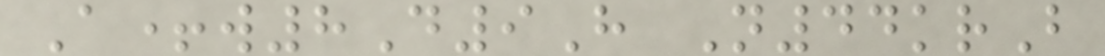A+w8D9H N44krB
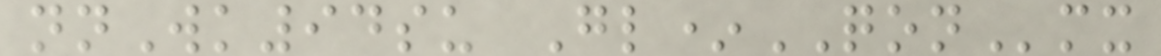nnWk94su Gl*QONmx
